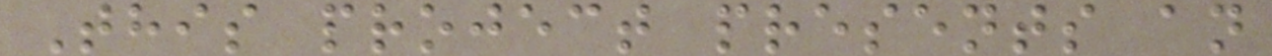This project presents an
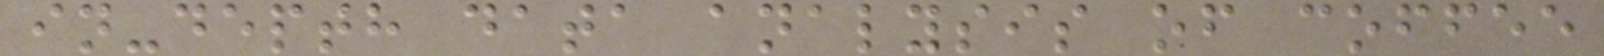in-depth data analysis of coffee
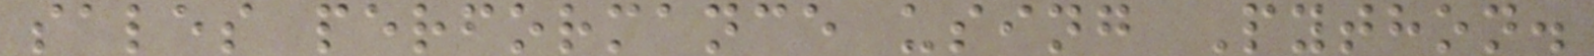sales performance using Python.
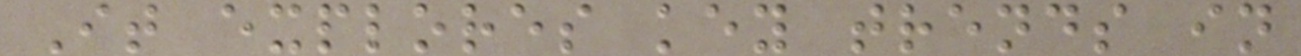It explores key trends in
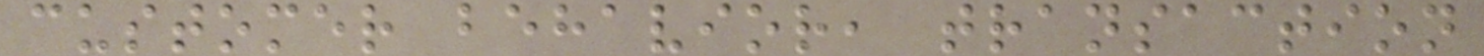customer behavior, transaction
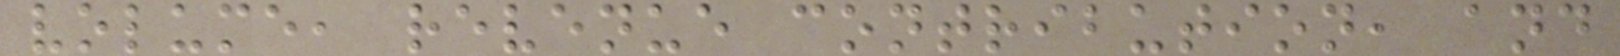volume, revenue contribution, and
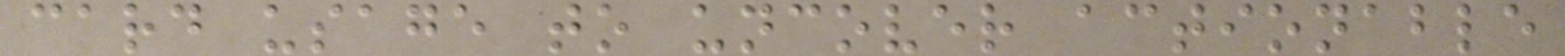card usage to uncover actionable
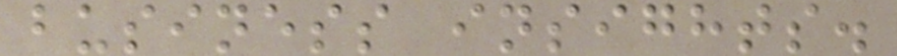business insights.
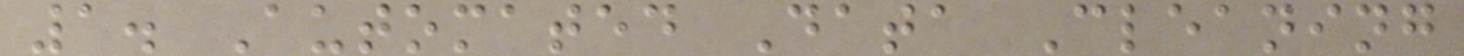1. Automated Data Cleaning
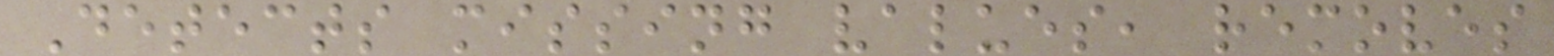Detects missing values, removes
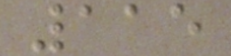115
